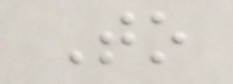To
